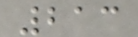213
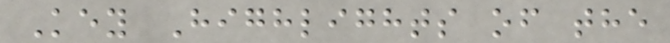Key Highlights of the
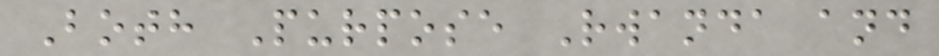Both Purpose Rwanda and
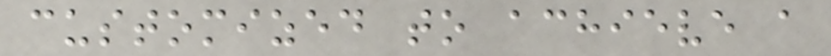customized to achieve a
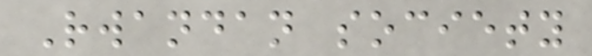Rwandan society
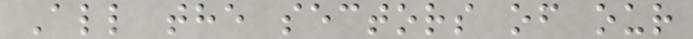All the sectors of our
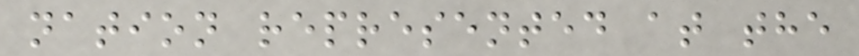nation represented at the
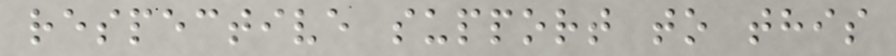respective support to this
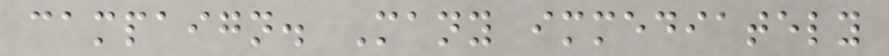campaign. Many immediately
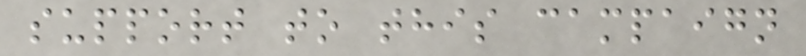support to this campaign
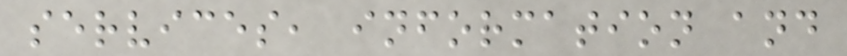services, information and
